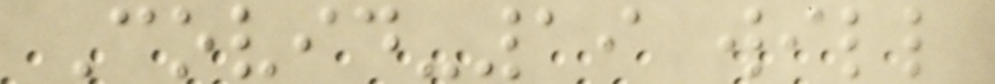Covid-19 will
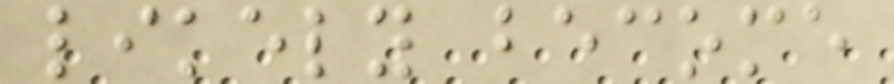likely become
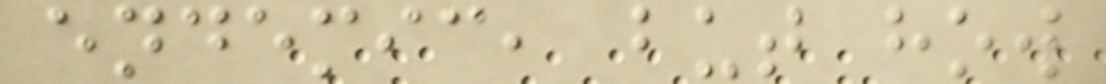endemic, but how
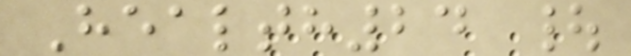Health24 |
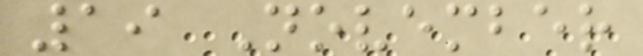19 November
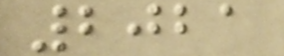2021
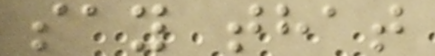say that
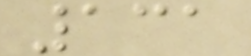131
